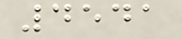4541
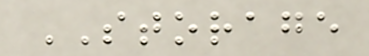STORAGE
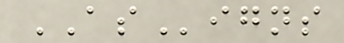ASigns
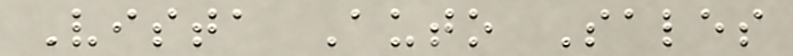Vista Auto Sales
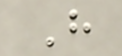H
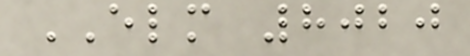ELM 8020
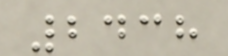2438
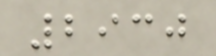2930
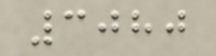3080
